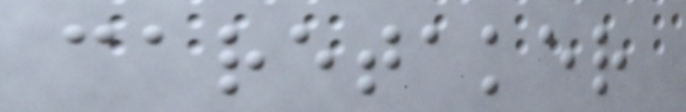caretaker
